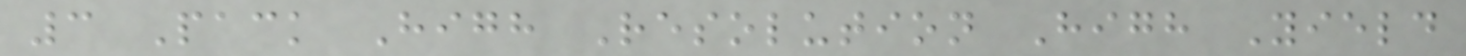3 Pack High Resolution High Yield
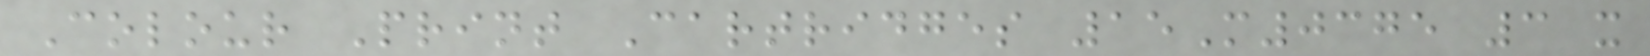Colour Print Cartridges 15M0375 3 x
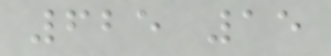625 15
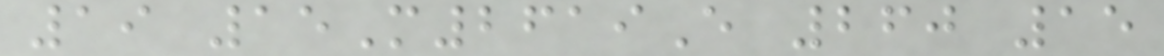19 15M2619E 260 15
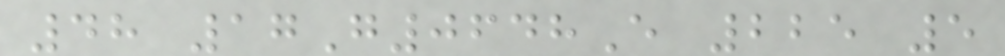48 17G0648E 225 5
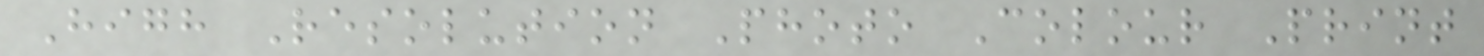High Resolution Photo Colour Print
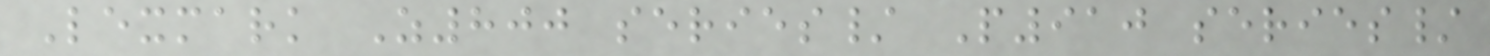Lexmark Z800 series/ P910 series/
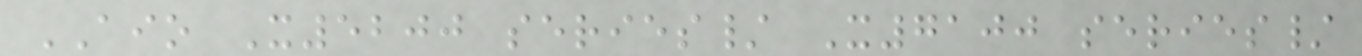AIO X5200 series/ X7100 series/
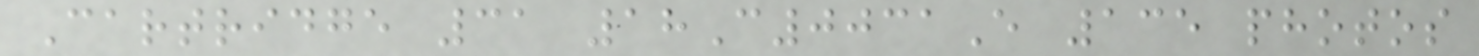Cartridge 31 18C0031E 135 photos
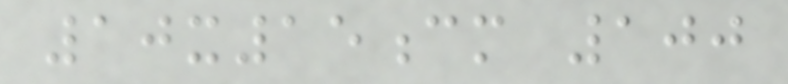10x15cm 100
